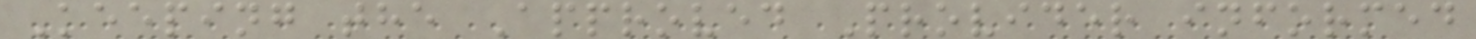Keeping the Approved Provider informed
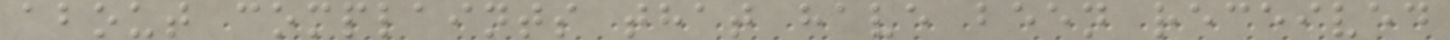about complaints that have been received
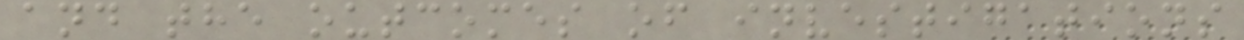and the outcomes of investigations
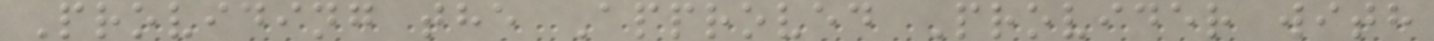Providing the Approved Provider with
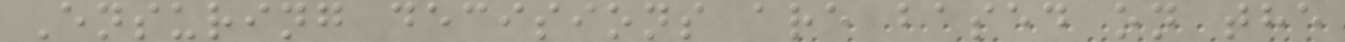Ensuring decisions are based on the
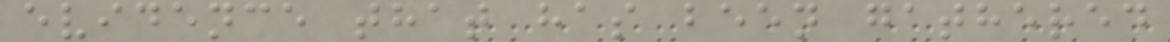evidence that has been gathered
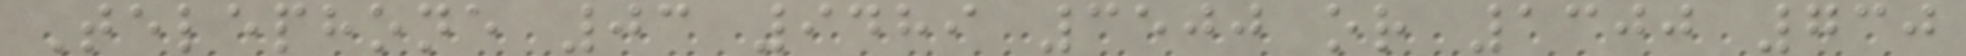Telephone 03 9489 3500 or 1300 730
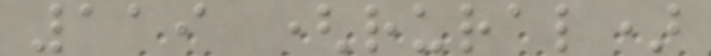119 (rural)
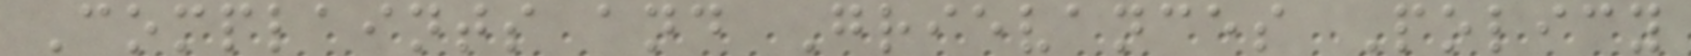Complaints and Grievances Policy
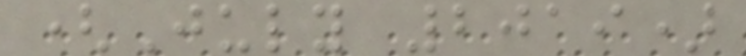(July 2019)
